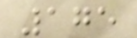175
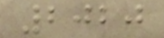2020
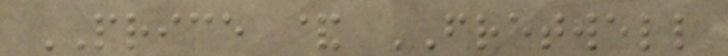PRICE & FRETWELL
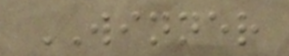WINNER
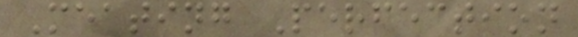Meating Perfection
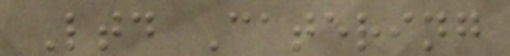Ltd Catering
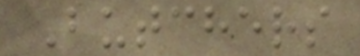Butchers
